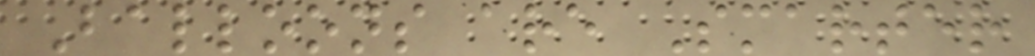Balloons are Smarter
